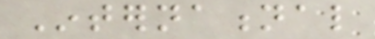International
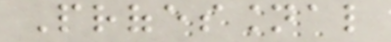Professional
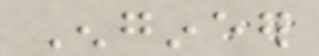Engineer
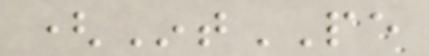(IntPE
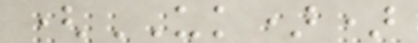(UK))
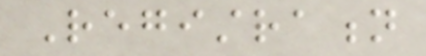Registration
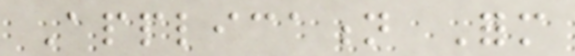Application Form
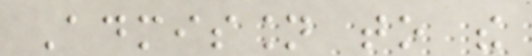Admission to the
